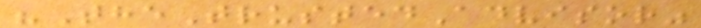"TheTrustedAdvisor"
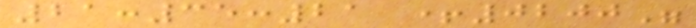21:35:21 +0200"
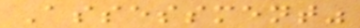Assessment"
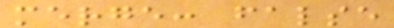merge: false
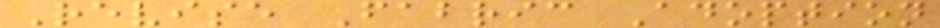Revise Fabric Adoption
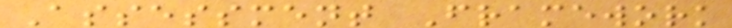Assessment Framework
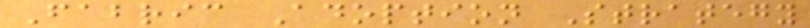Fabric Adoption Strategy
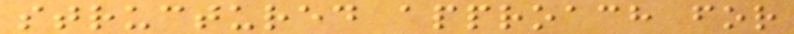structured approach for
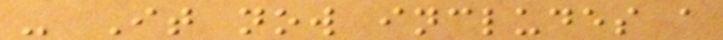- It now includes a
